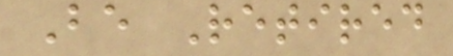Be Retired
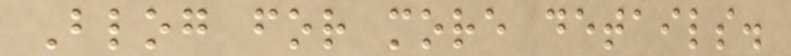Blog for more details.
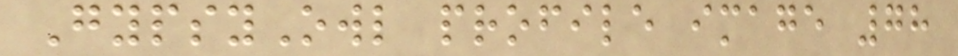GypsyOwl profile image 78
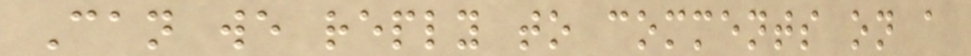Can we reply to comments on a
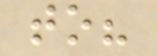to?
